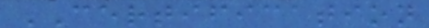CERTIFICATION
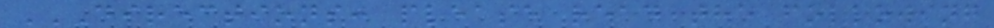DIRECTIONS: PLEASE READ THE FOLLOWING
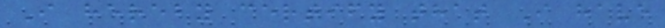I hereby certify that I have
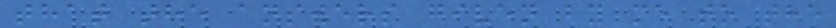that the answers given by me to the
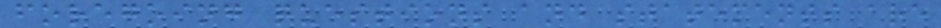foregoing questions and statements are
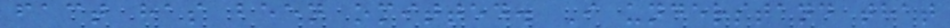fact has been omitted. I understand that
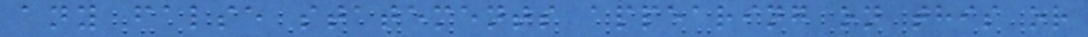any false statements appearing on this or
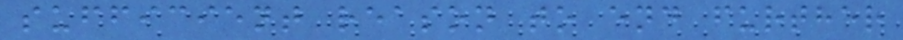sufficient reason to end further
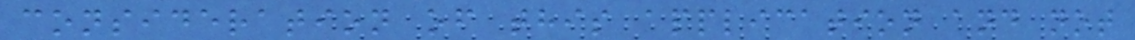consideration of this application and not
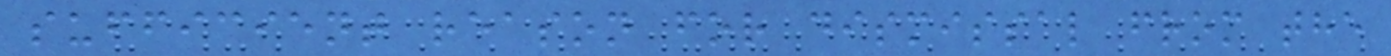sufficient reason for dismissal from the
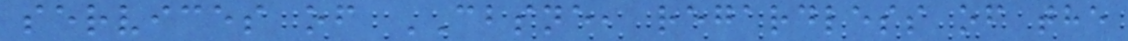services of CBSNE, regardless of the
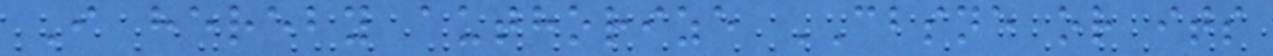I hereby authorize CBSNE or its
